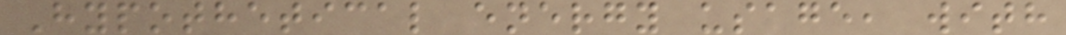Hypothetical energy usage, with
